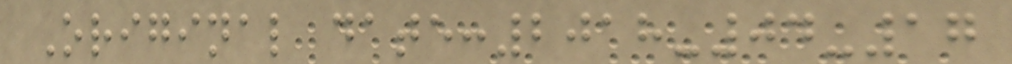Original date:2018-04-17
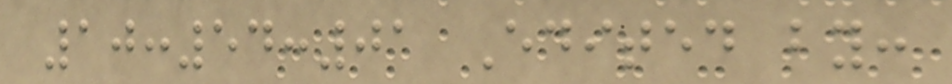10:54:01 Edited by:
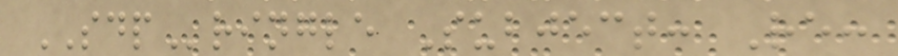SDPringle Subject: Re:
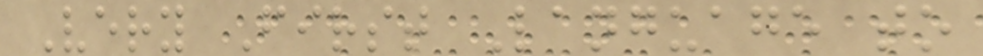Very First Language to
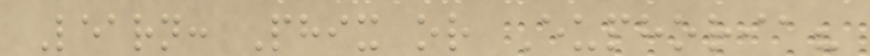Learn: Phix or Euphoria?
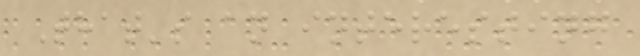That's an interesting
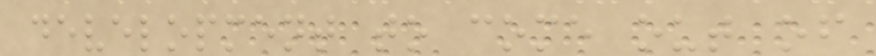development to come out of
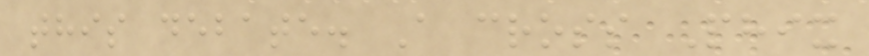this debate. A cross Phix
